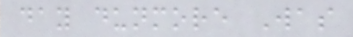day dunmore Was
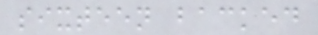sixteen backed
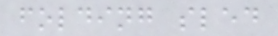folding sled
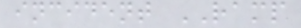incident RAMP
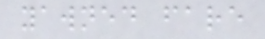yawned fare
